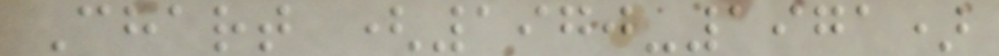Chart (1970-1971)
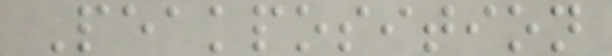Peakposition
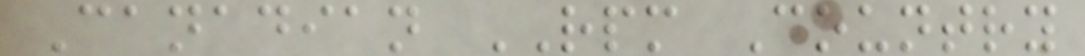Canadian RPM Country
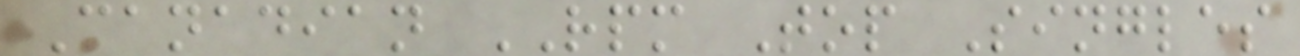Canadian RPM Top Singles
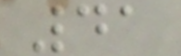41
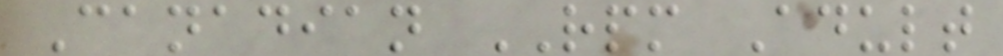Canadian RPM Adult
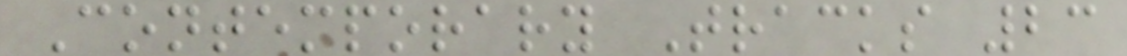Contemporary Tracks 23
